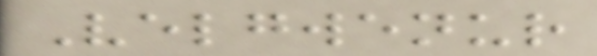Velgwenur
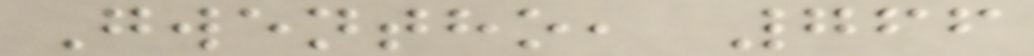Gwentho, 766
